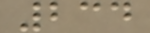234
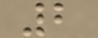2
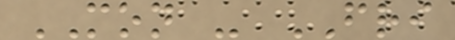MON - FRI
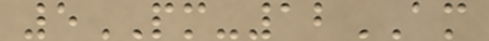5PM-12AM
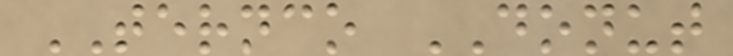TERNCO DONUT
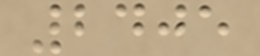2405
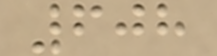608
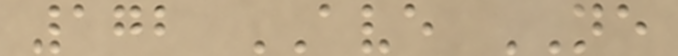172 AVE NE
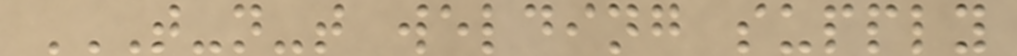T-N-T WELDING SUPPLY
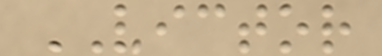VICTOR
